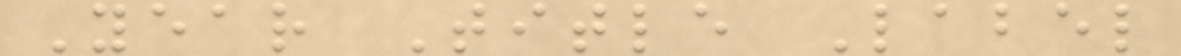Year Title Label
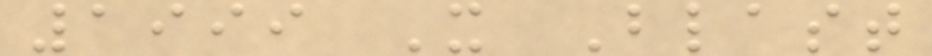1999 X Blast
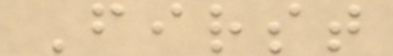First
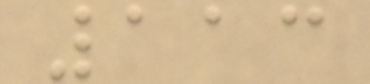113
